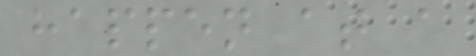happen at a
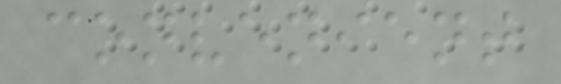convenient
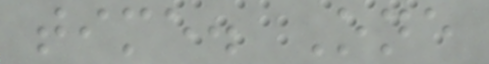time. One
